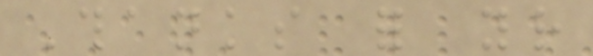Thanks for your
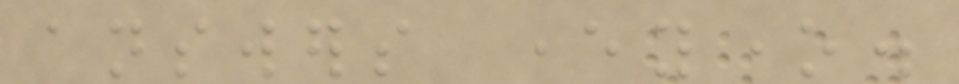answers everyone.
